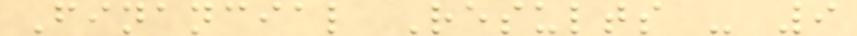Financial Results - 9
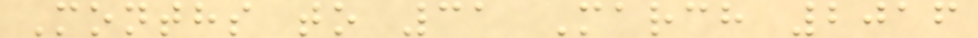Months to 31 March 2016
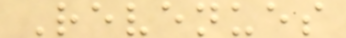Revenues
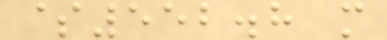$552.8 m
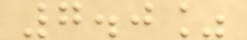7.0%
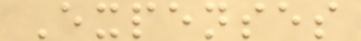Expenses
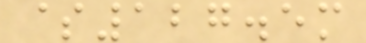$127.5m
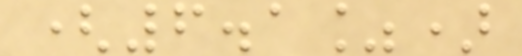(6.1%)
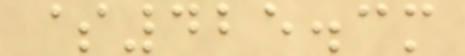$425.3m
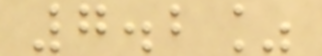7.2%
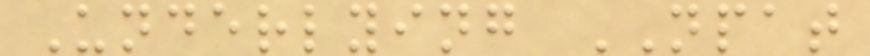Underlying NPAT
